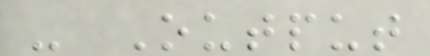- Output
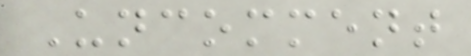Uncomment
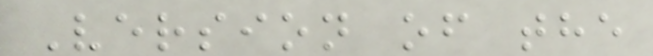Version of the
